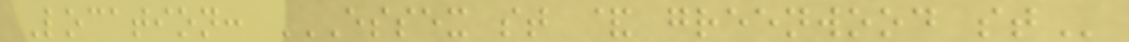Location: ESSEX ST & GREENWOOD ST
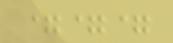===
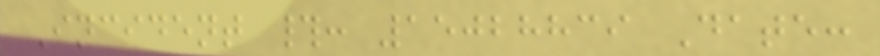Incident #: 15028839 Date:
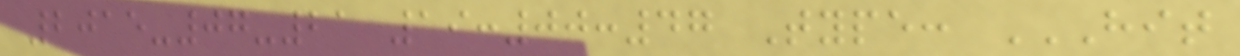2015-07-21 19:00:47 Type: HIT
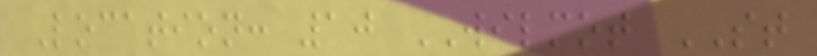Location: 10 WILMOT ST
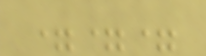===
